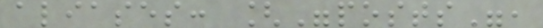aliases: ["posts",
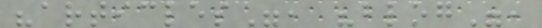"articles", "blog",
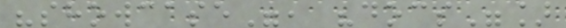"showcase", "docs"]
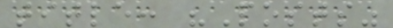title: "Posts"
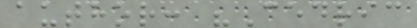author: "Cedric
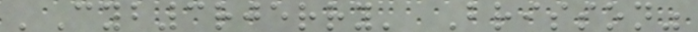'Cyb3rjerry' Brisson"
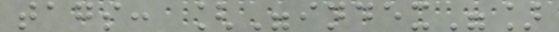tags: ["index"]
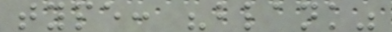type: "blank"
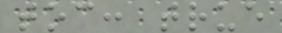toc: true
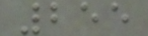255
